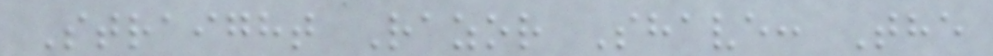Straight Razor Shave: The
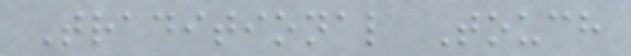Traditional Touch
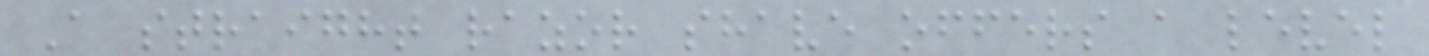A straight razor shave offers a level
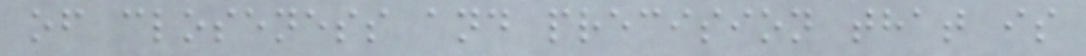of closeness and precision that is
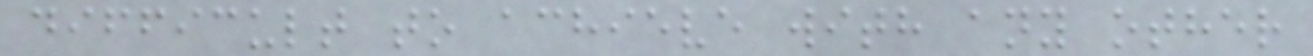difficult to achieve with any other
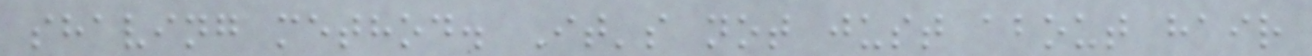shaving method. It's not just about hair
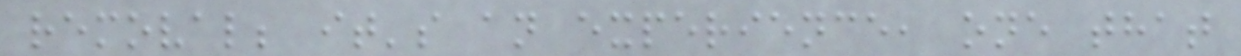removal; it's an experience, one that
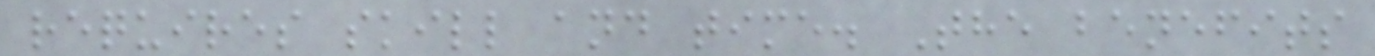requires skill and time. The benefits
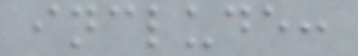include:
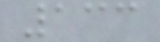133
